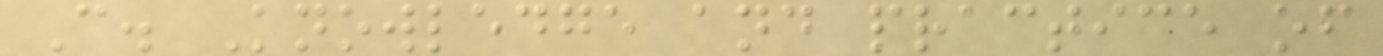C. Knowledge and practice of
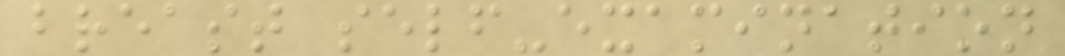breast self-examination
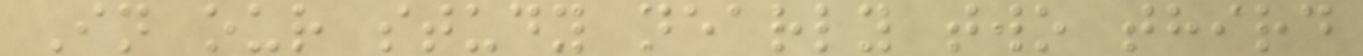In our study nearly two third
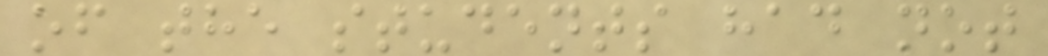of the students had not
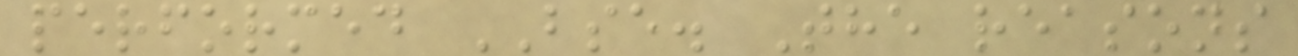performed BSE. The reasons
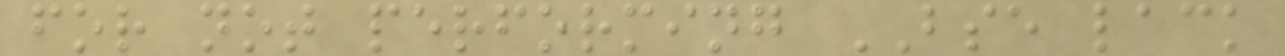for not performing BSE lack
